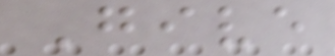Give
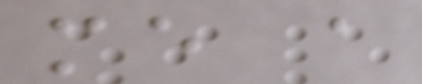me a
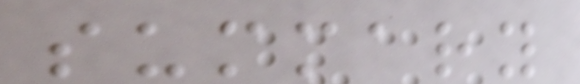summary
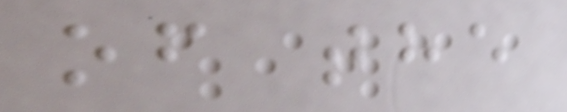of the
